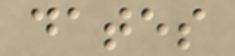dates
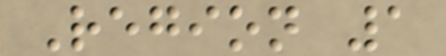Region 1
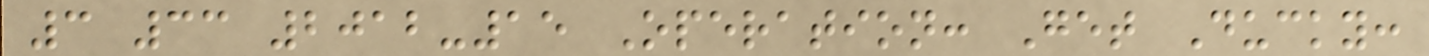3 33 2012-15 Operation: Get Ducky:
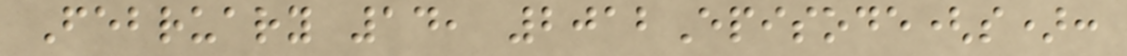February 14, 2012Episode(s):
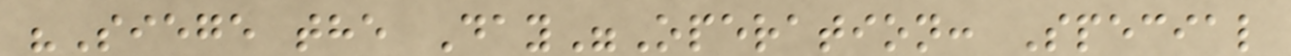"Siege the Day"Operation: Special
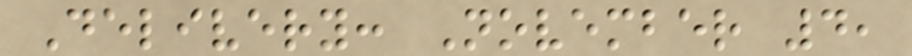Delivery: November 4,
